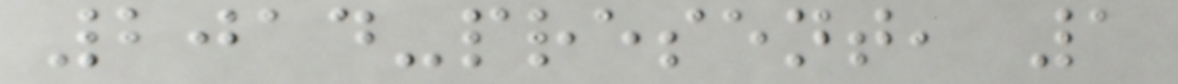2014-present, 1
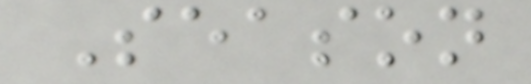Season
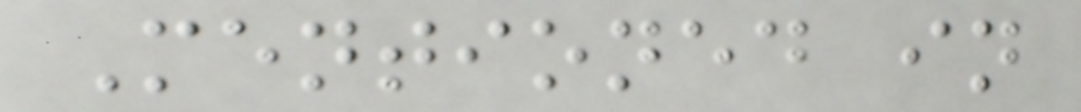Mentioned in
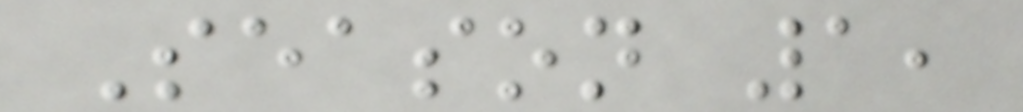Season 1,
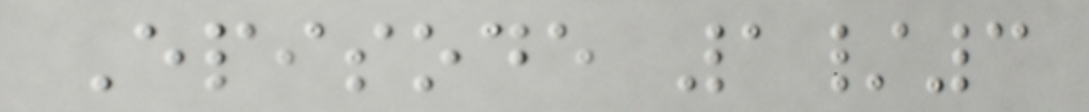Episode 1/3
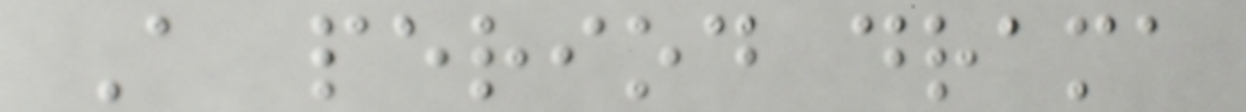A period drama
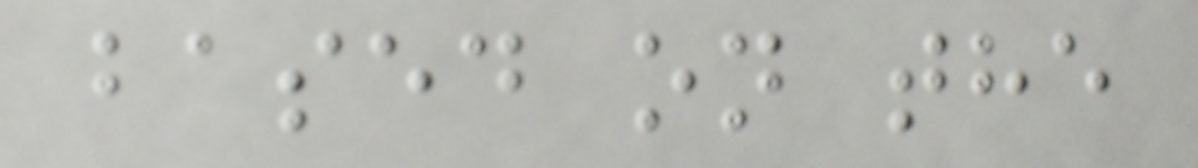based on the
